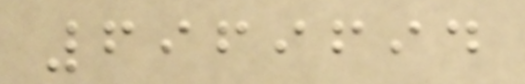6969694
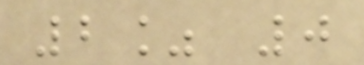2% 0
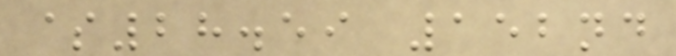$28.59 152nd
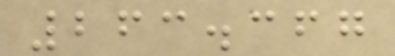263.367
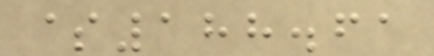$188.61
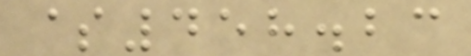$458.23
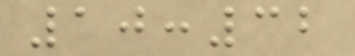10:32
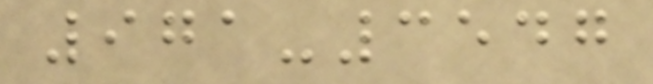971-3547
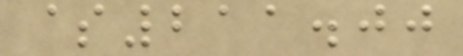$211.00
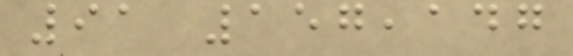91 157,147
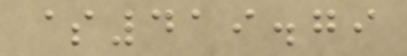$419.79
